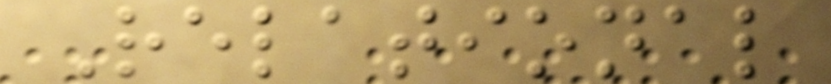Relational
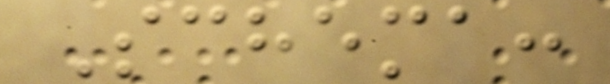Schema:
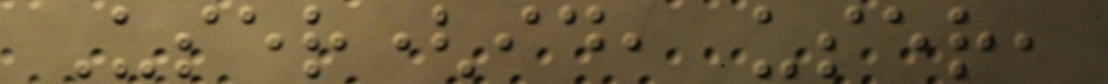User(id, user,
